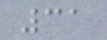31
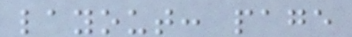layout: page
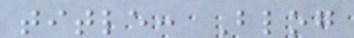title: Blog
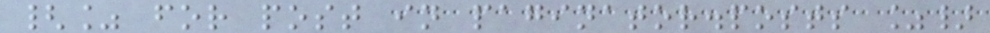{% for post in paginator.posts %}
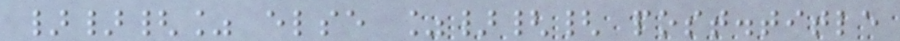}}{% else %}{{ post.title
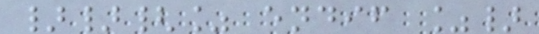}}{% endif %}
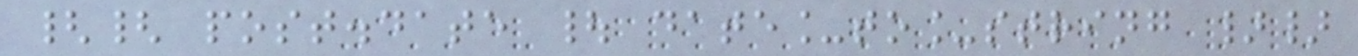{{ post.date | date_to_string }}
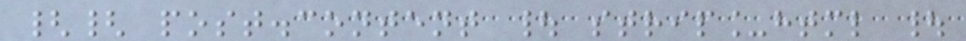{{ post.content | strip_html |
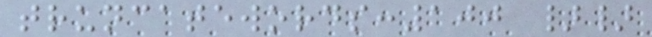truncatewords:100 }}
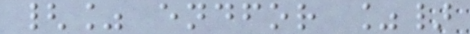{% endfor %}
